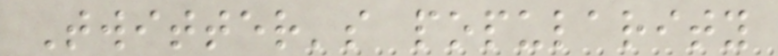Twitter's popularity
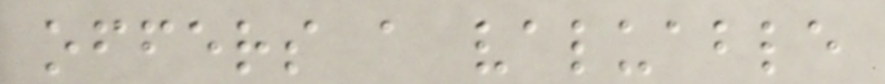offers a valuable
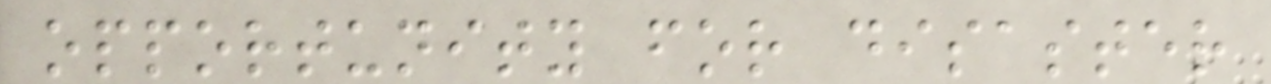opportunity for disaster
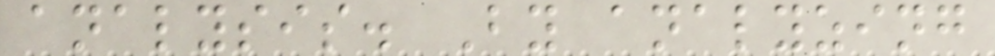analysis. By analyzing
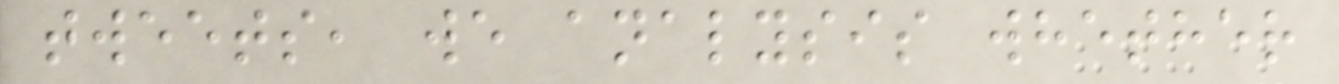tweets, we analysis whether
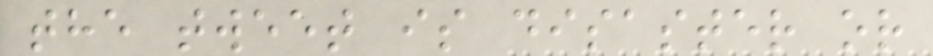the tweet is disaster or
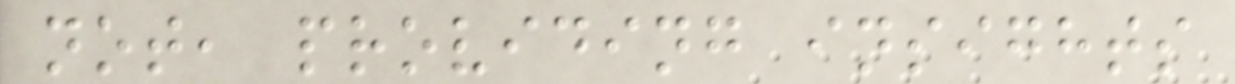not, providing insights
